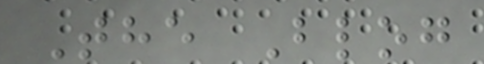The Blog
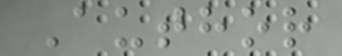Author
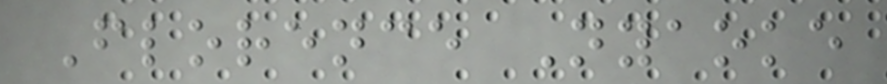Florence Nyaoke
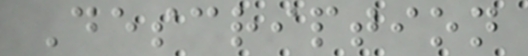Description
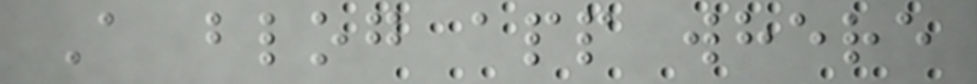A blog app where
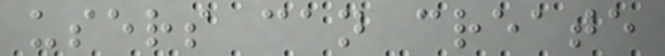users can create
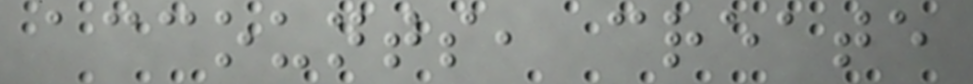accounts, create
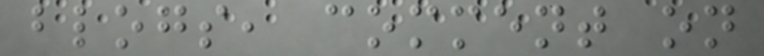blogs, comment on
